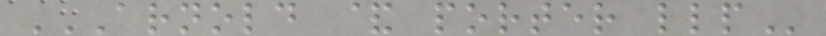ARNOLD & PORTER LLP
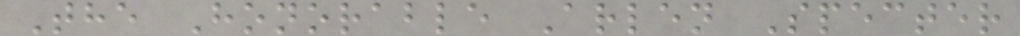The Honorable Arlen Specter
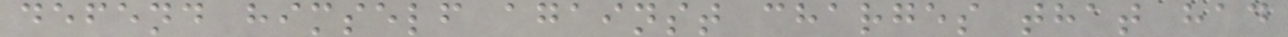defend himself against charges that had
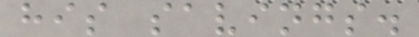his savings.
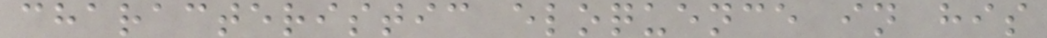characteristic eloquence in his
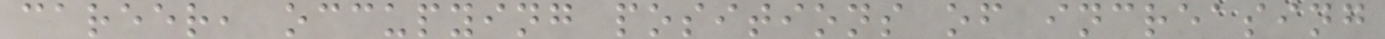career, occupying positions of increasing
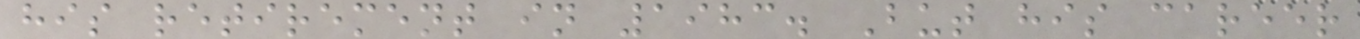his retirement in 1983. But his career
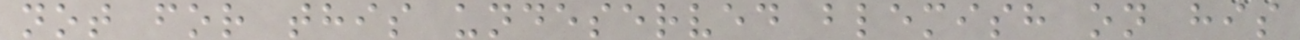not for this undeserved blemish on his
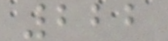222
